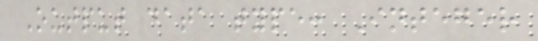Output data type: Integer
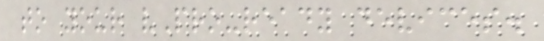to your vPro-ready devices.
